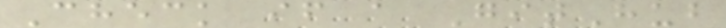Check if a GitHub
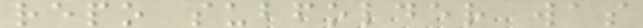repo subfolder was
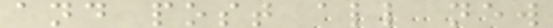and post all new
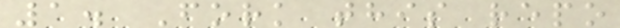1. Fork this repo
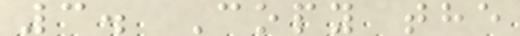3. Copy the
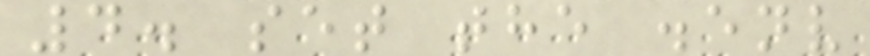4. set the .env
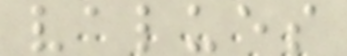values
